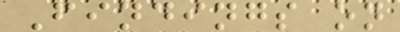Findings on
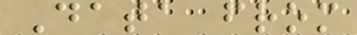Data from
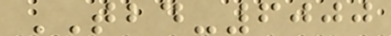TBD-6000
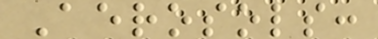Aerosols:
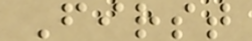First
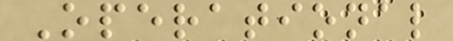Operational
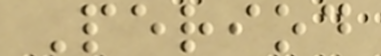Period
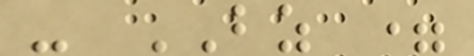- BZ =
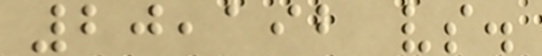20,192 vs.
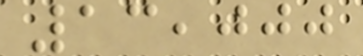13,000
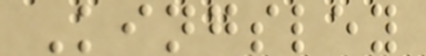Kingsley
